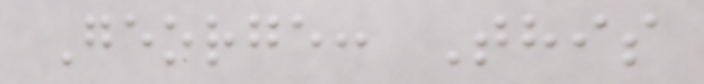George: This
